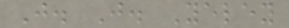J. J. Yeley
